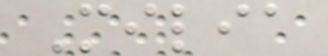Milia
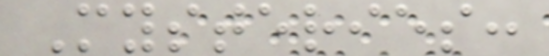Mysteries:
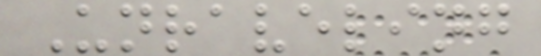Unraveling
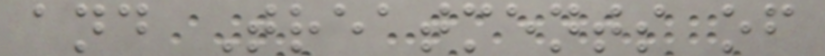and Treatments of
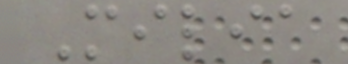Milia
